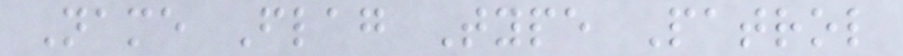Name Flag Type Patrol
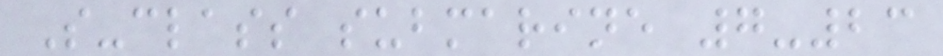S-class submarine 7-23
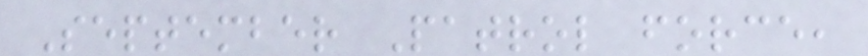September Patrol force,
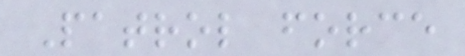Patrol force
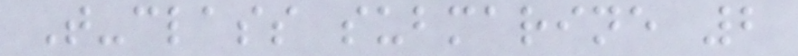T-class submarine 2
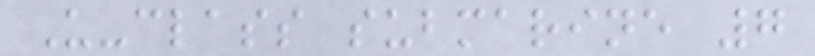U-class submarine 7
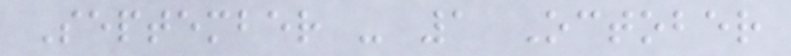September - 1 October
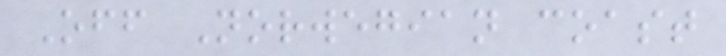Off Norwegian coast
